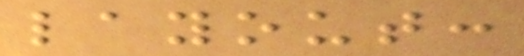layout:
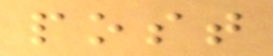post
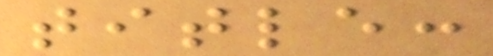title:
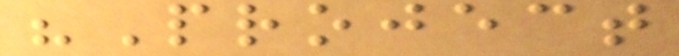"Project
